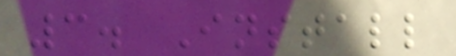3. Install
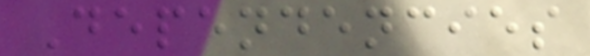Dependencies
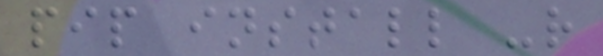pip install -r
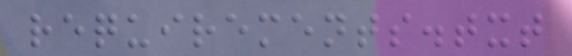requirements.txt
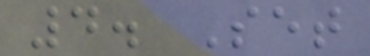4. Set
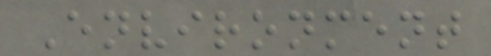Environment
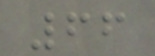66
